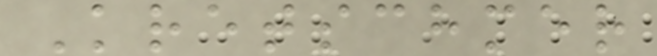Kretschmer
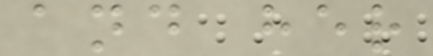and her
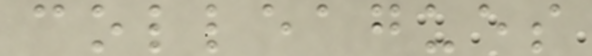colleagues
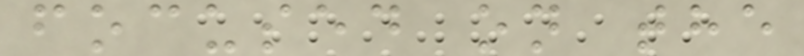focused on the
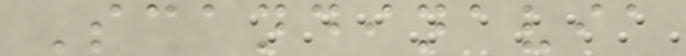Scandinavia
